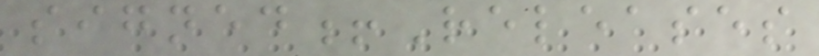signed!Releases
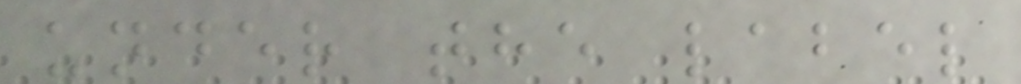under the label
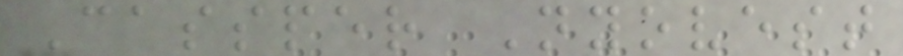Cassper Nyovest
